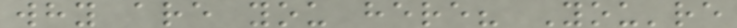why are you here? You're
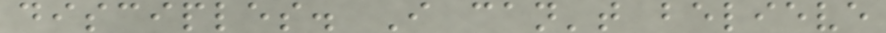disciples. I can't believe
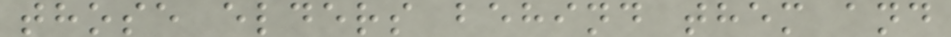those elders behind them and
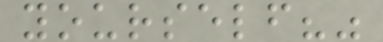yourself?"
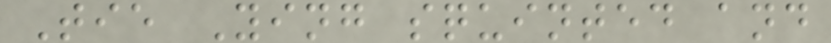Tie Ying squinted and
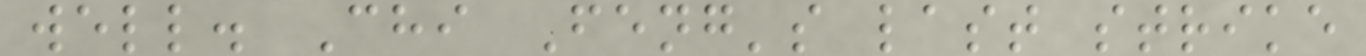well. Chi Feng's last strike
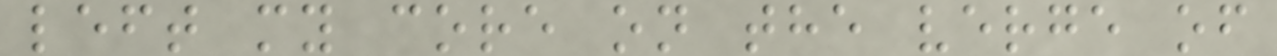left my core on the verge of
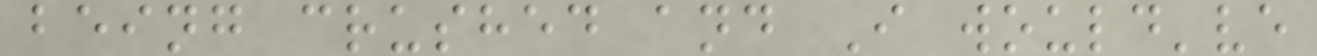being crushed and I would've
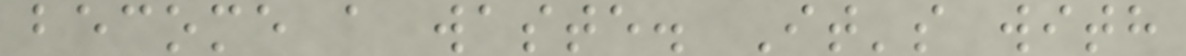become a waste. It's with
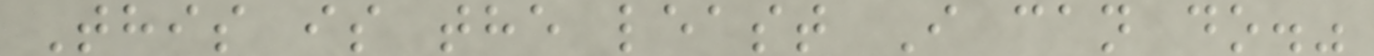This is the least I can do."
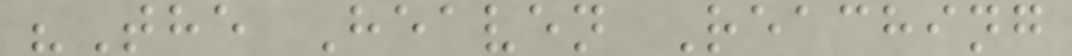"The Heaven Reaching
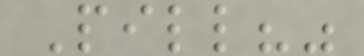Pill?"
